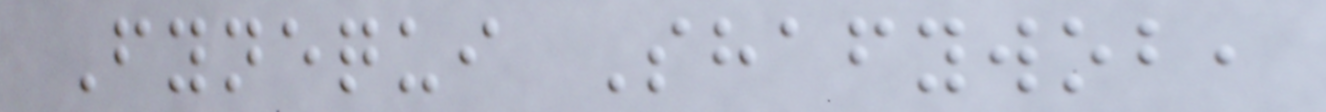Fynequi Shafywob,
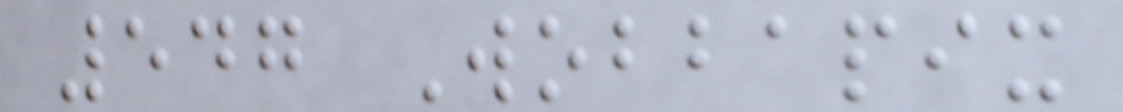547 Wobbapix
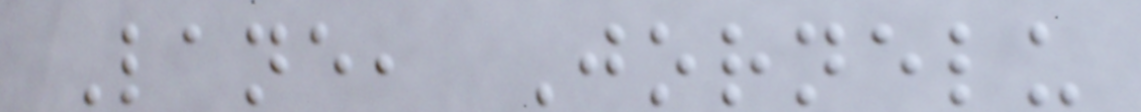Lane, Jornelu
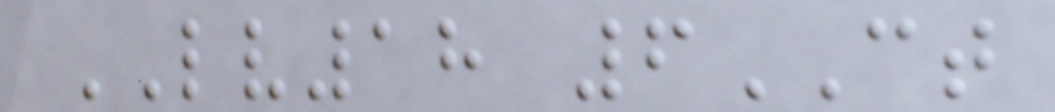LV18 6CT
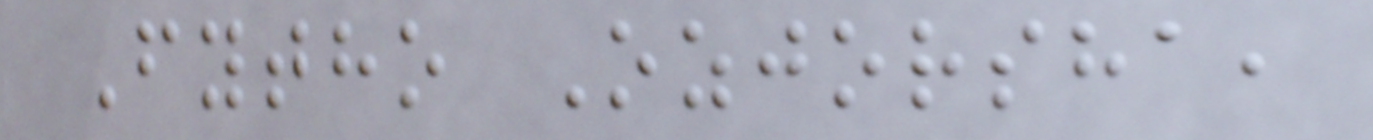Fytho Ozjorsha,
